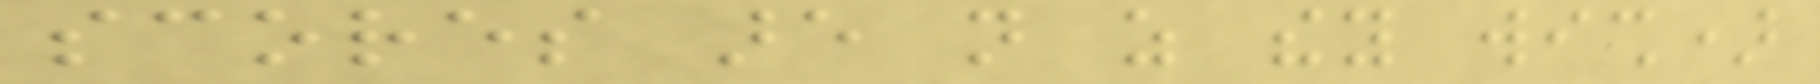scores are not as they wish)
